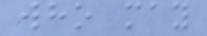who may
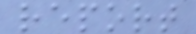report
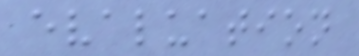evaluation
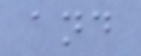and
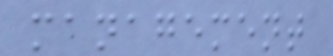management
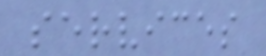services
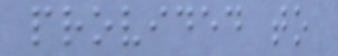provided to
